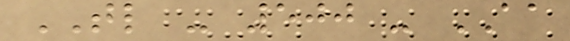TL - 500 - AA
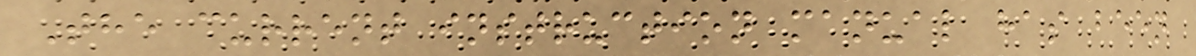The current instruction manual has been
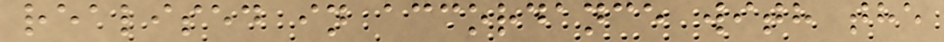realised in accordance with the
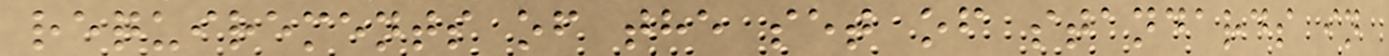requirements of the set of standards in
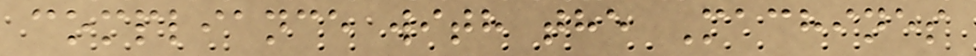compliance with the Machines
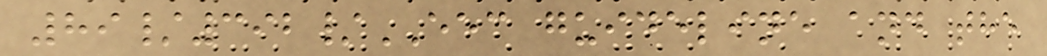89/392/EEC guideline and the
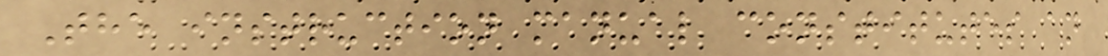The instruction manual constitutes an
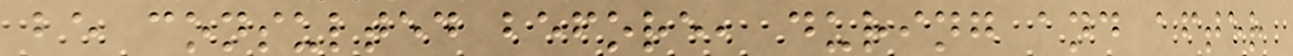be consulted before, during and after
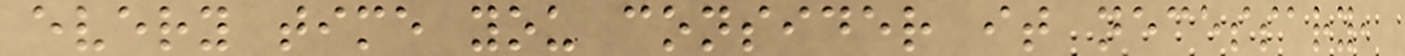every time you consider it necessary,
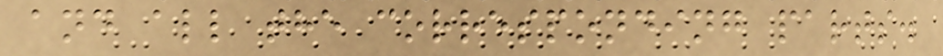and all the corresponding parts.
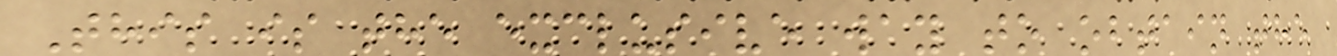This is the exclusive way to obtain the
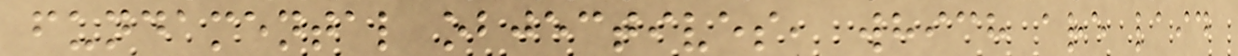fundamental objectives, which are laid
